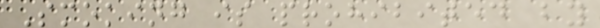Smoking is prohibited by
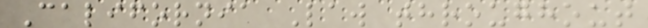California Law throughout
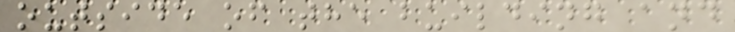outside of the building and
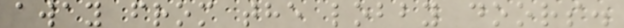away from the lobby doors.
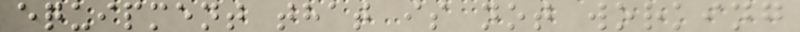equipment that is not working
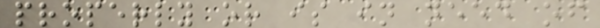properly or is in need of
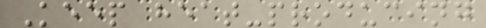Keep heat-producing
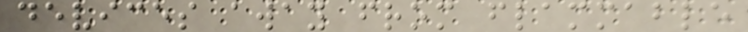devices away from flammable
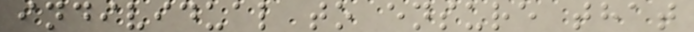individual to ensure that
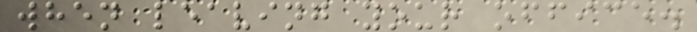when leaving your office.
